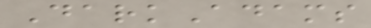DarkAdams
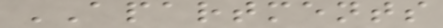APARTMENTS
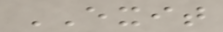EXIT
